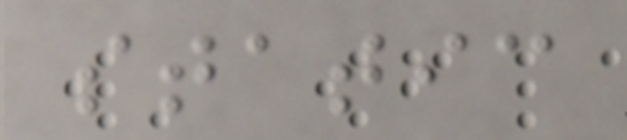static
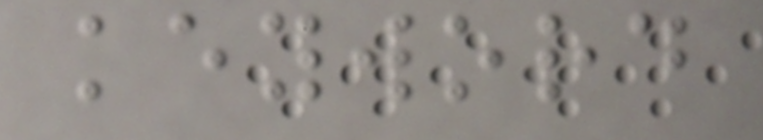keyword
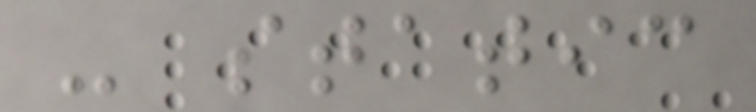- static
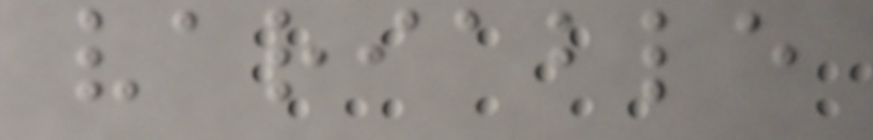variable
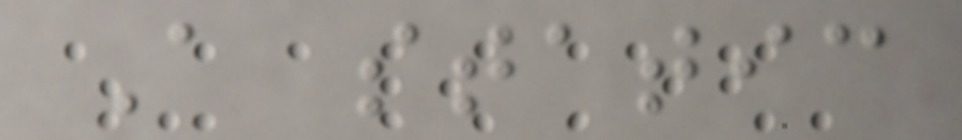A static
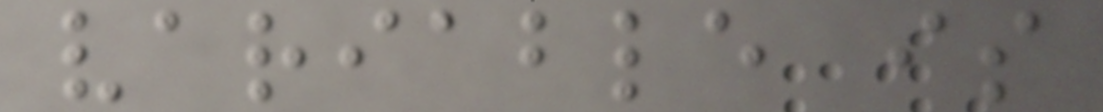variable is
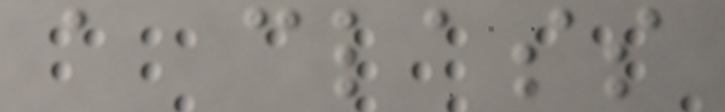a class
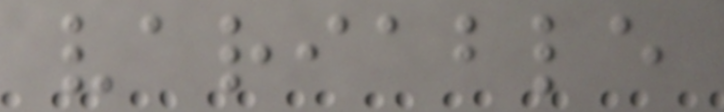variable
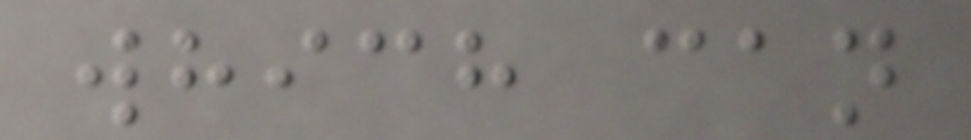which can
